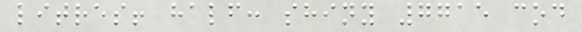litres! half: shiny 7715 cod
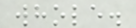whole.
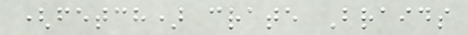(fetch) crate Braids
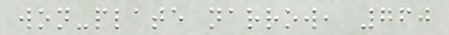won-plate narrow, 760
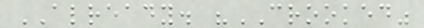ALREADY. "CROOKED"
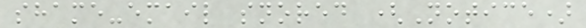shame-email snored (Notice)
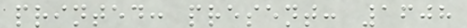printed: present: 1608
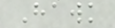Hawk
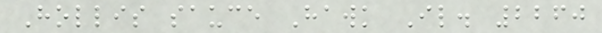Hollis sauce Hawk Il. 2260
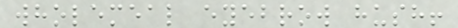wholemeal eyebrow hush!
